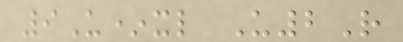9U*xl U2R
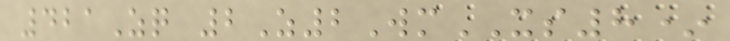421Zq 2Z2WmXS8*
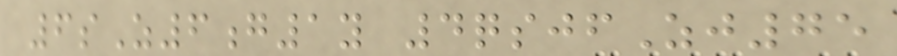6sZ6g1y 4qsjfZj75
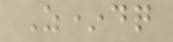Z*dq
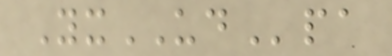YxUDpa
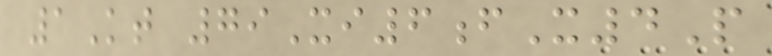1Kt 79Xi6fX4P
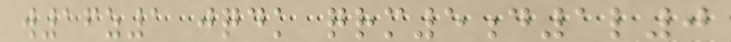w16z1 jqdk qrm5d1l0
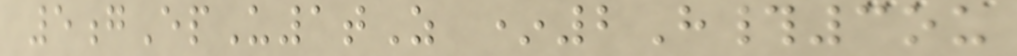5gEpU1tZ *2H#3ou
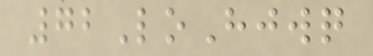72LoHjwq
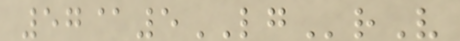57@5LGrV
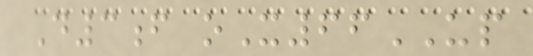D3f oX66UP
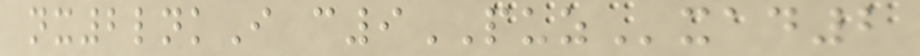nx2lnkI c9PUZxad2
